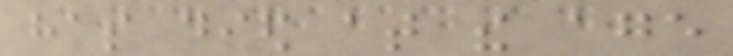has died at the age
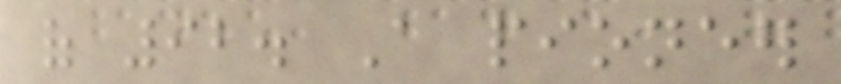of 92. A pioneer
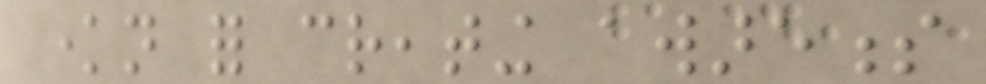known for creating awareness
